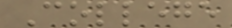College
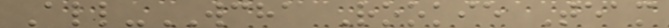All-WCHA Rookie Team
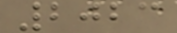2023
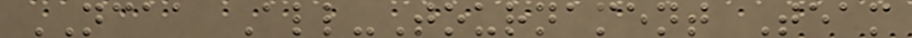NCAA All-Tournament Team
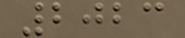2023
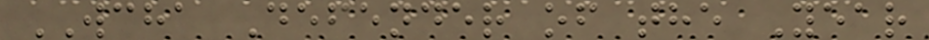WCHA Defender of the Year
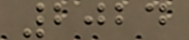2024
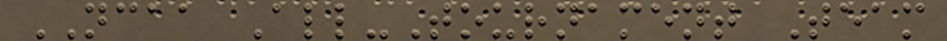NCAA All-Tournament Team
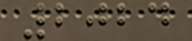2024
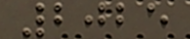2025
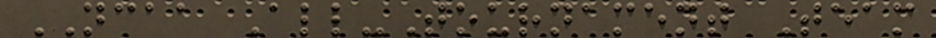NCAA All-Tournament Team
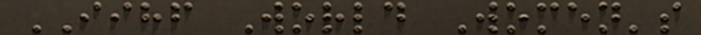IIHF World Women's
